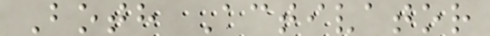Both Activator
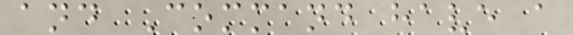and Command have a
